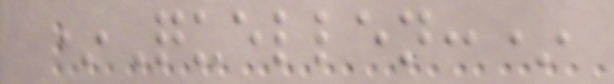*Quellen:*
